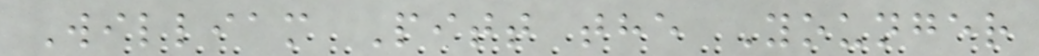William Pitt the Younger
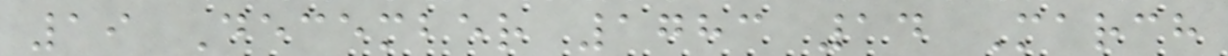19 December 1783 14 March
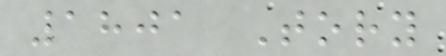1801 Tory
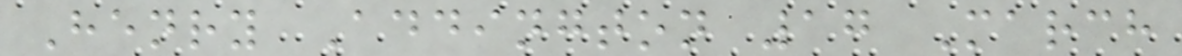Henry Addington 17 March
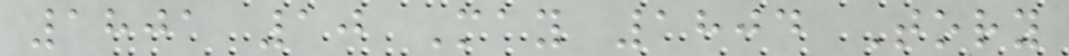1801 10 May 1804 Tory
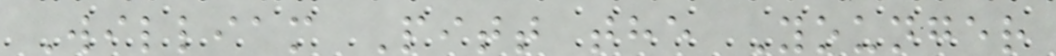William Pitt the Younger
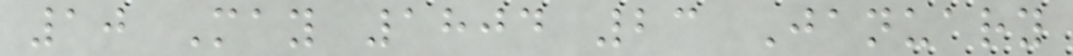10 May 1804 23 January
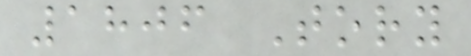1806 Tory
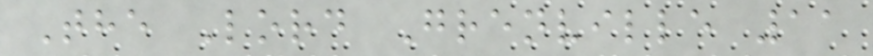The Lord Grenville 11
